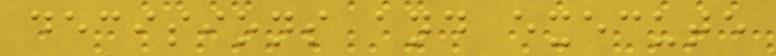decisions and execute
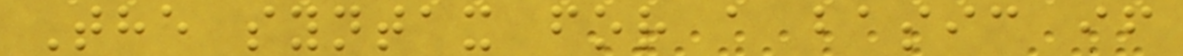The syntax for a basic if
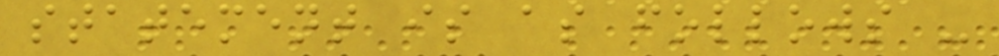statement is as follows -
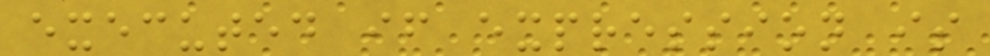executed if expression is
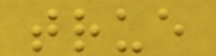true
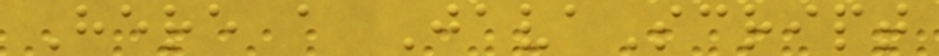Here a JavaScript
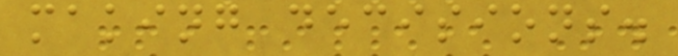making decisions.
